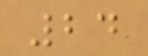24
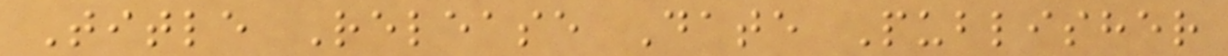Title Release Date Publisher
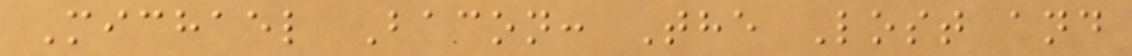Michael Bacon: The Lost and
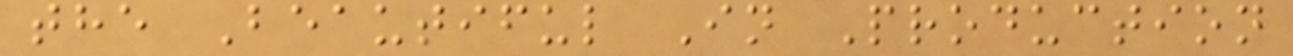the Beautiful In Production
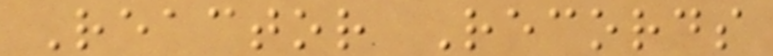Reactor Records
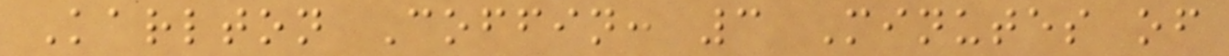Karlton Coffin: 3 Minutes of
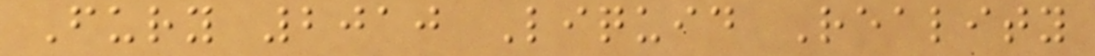Fury 2010 Liquid Reality
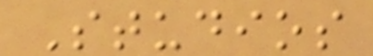Studios
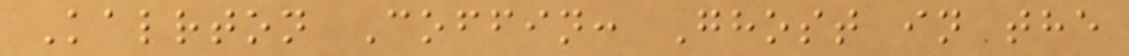Kalrton Coffin: Ghost in the
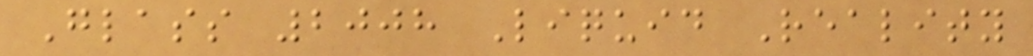Glass 2008 Liquid Reality
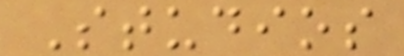Studios
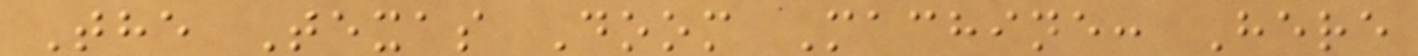The Texas Doom Machine: Here
